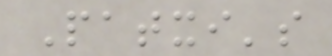Patxi's
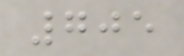705
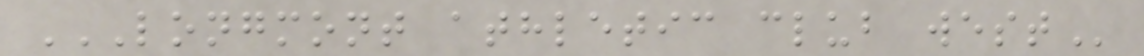LONGMONT ATHLETIC CLUB WEST
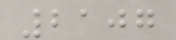2107
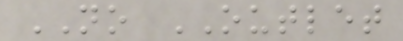NO OUTLET
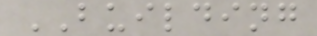BUILDING
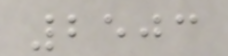2503
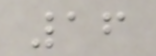16
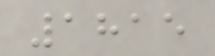1815
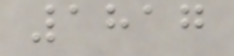1817
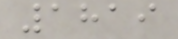1819
